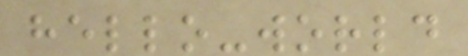hello-world
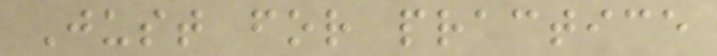Just for practice
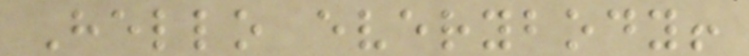Hello everybody!
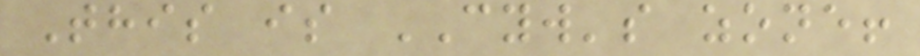This is CYW's zone!
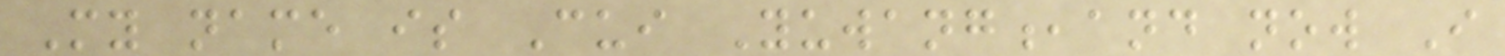My name is Cui Yuwang,and now I
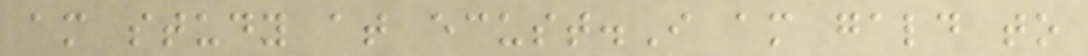am study at ecust.I am gald to
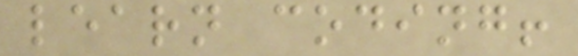learn coding!
